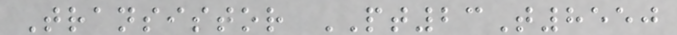Transistor PT23T8550
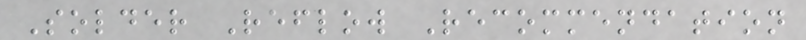Solder Reflow Recommendation
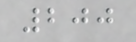200
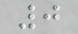0
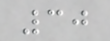30
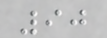90
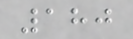180
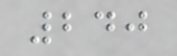240
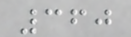360
